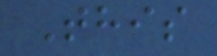This
